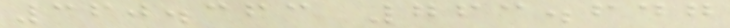360.363 763.647
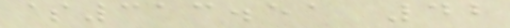$313.51 42
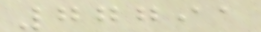77791
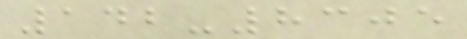142-8305
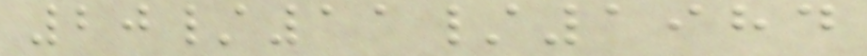20/11/1984
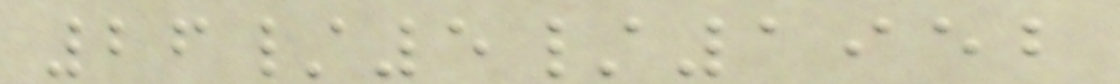26/5/1952
